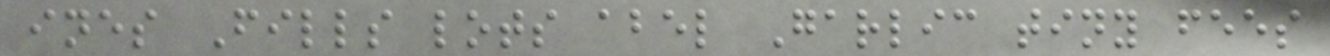ines Fills lots abel Garlic tiny fees
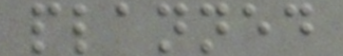planned
